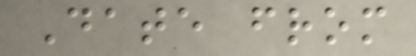Date from
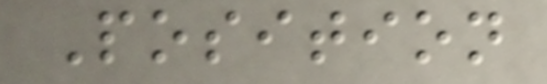Position
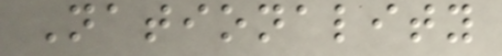Nationality
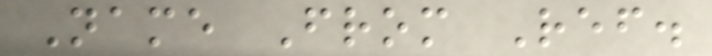Name From Ref.
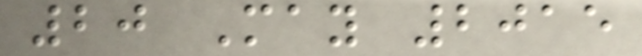20 May 2015
